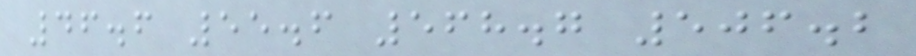46.6 55.6 568.7 506.2
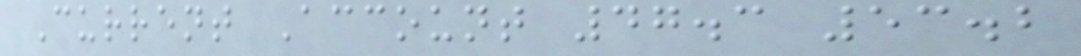Current Account 47.3 53.2
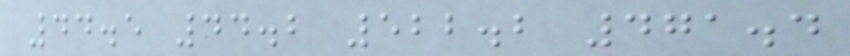44.5 44.2 522.2 471.4
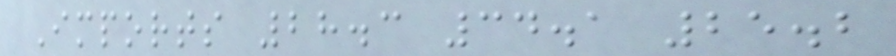Imports 28.3 34.1 25.2
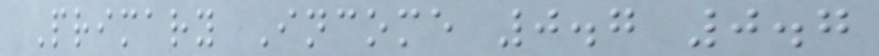Primary Income 0.7 0.7
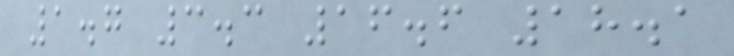1.7 3.3 16.6 18.1
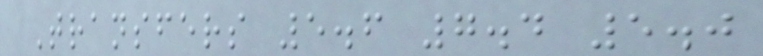Transfers 5.6 7.4 5.0
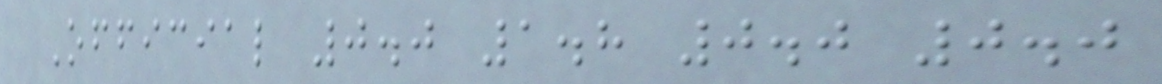Official 0.0 1.8 0.0 0.0
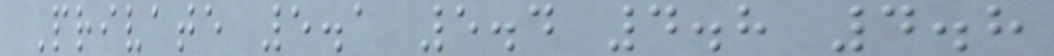Private 5.1 5.4 4.8 4.8
